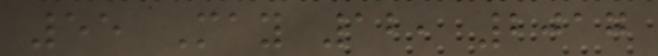55 May 12, 2017
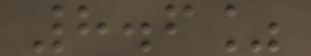8.6%
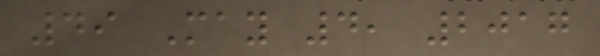49 May 4, 2017
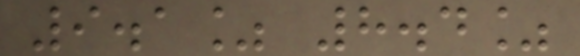9.1% 8.4%
